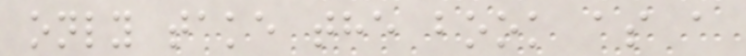only take the book as a
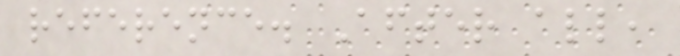reference. After all,
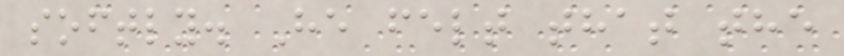softly. He felt that the
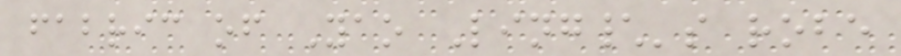fabric of Yao Ling\'s robe
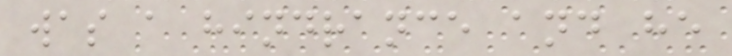was a hindrance and he
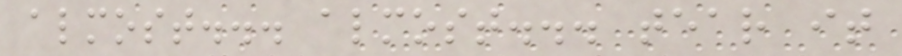almost... almost... tear it
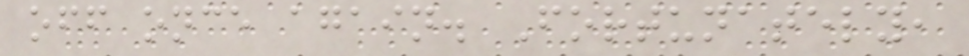off once again. Fortunately,
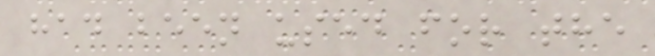had been used for the
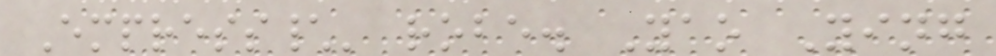Empress\' robe. Yao Ying
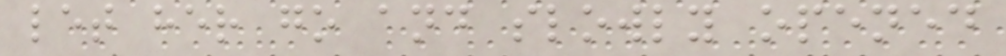let her go and slowly opened
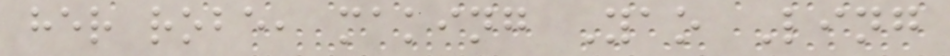her robe, making Yao Ling
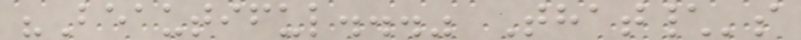"Beautiful..." That\'s
